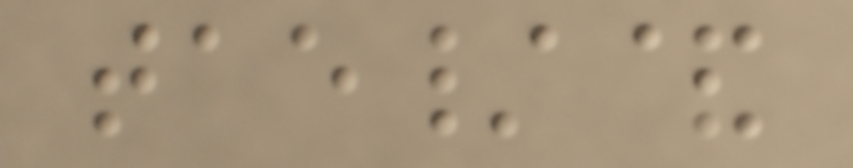tae/&
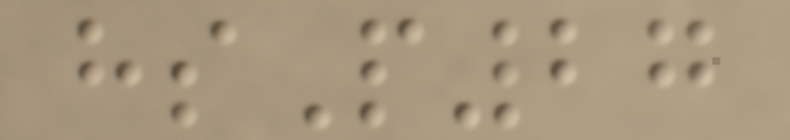hsP27
